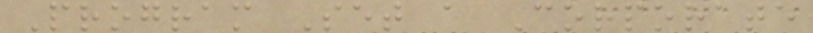Program Set a Corporate
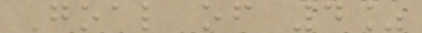Goal of 4%
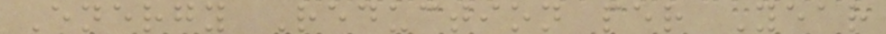Energy Reduction per Year
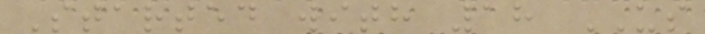Started with 18 US
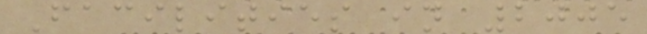Facilities in 2005
